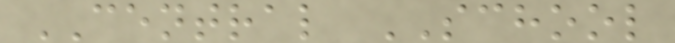CENTRAL SCHOOL
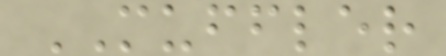MUFFLER
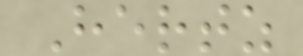Hertz
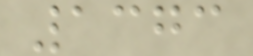1373
